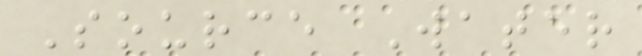Source Water
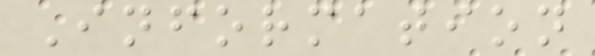Information
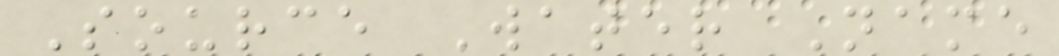Source Water Name
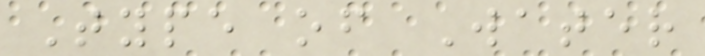Type of Water
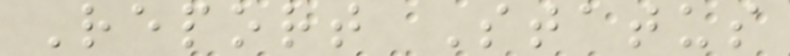Report Status
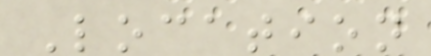Location
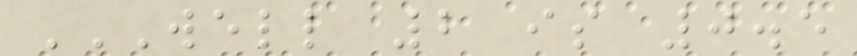WELL 2 IS 0.5
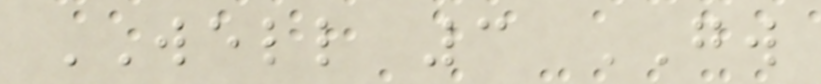WELL 3 GW
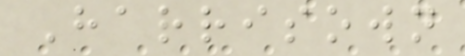Harrisown
